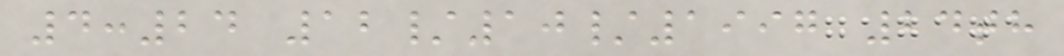4:24 12/10/1997 24th
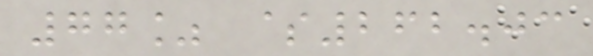77% $262.03
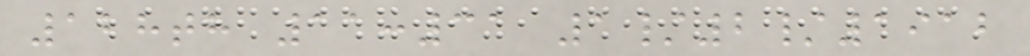128th 11:31 1/2/1912
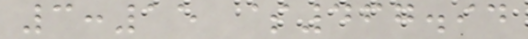3:15 $467.94
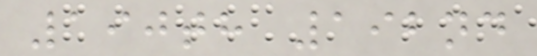190th 192nd
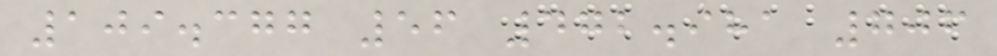109.377 56 472.981 706
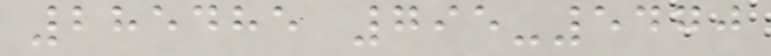285485 795-5470
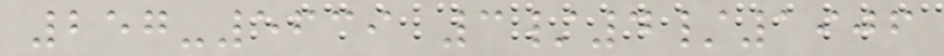257-5639 3/4/1906
